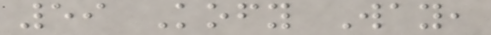59 Kofy Way,
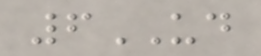6UD
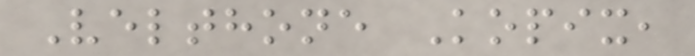Velthone Kopix,
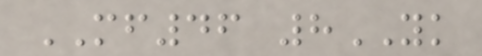MF46 8YK
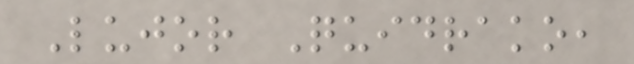Lujor Quidrako,
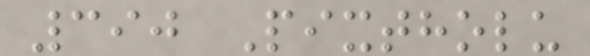390 Pixtholu
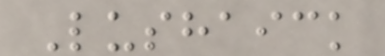Lushaick
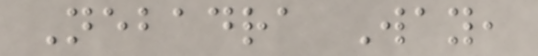Nebadra Way,
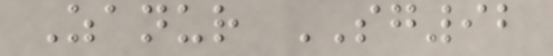Zanur SG92
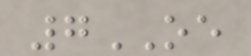7OE
